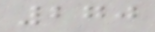270
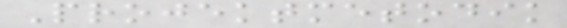Projektmetodik
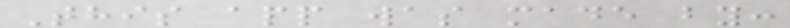This app was made by:
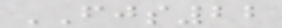FJS22
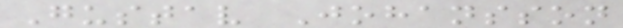Gustav Johansson
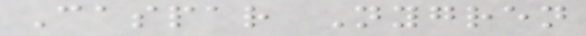Caspar Nygren
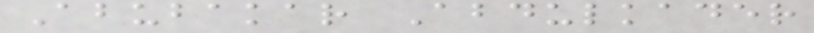Abubakar Abdulkader
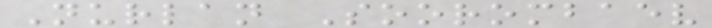Nurlan Soorombaev
